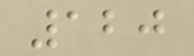120
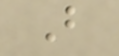B
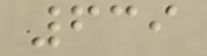639
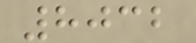8032
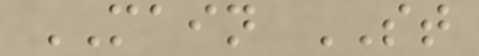MAIN ST
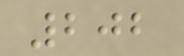202
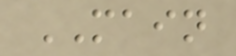MAIN
